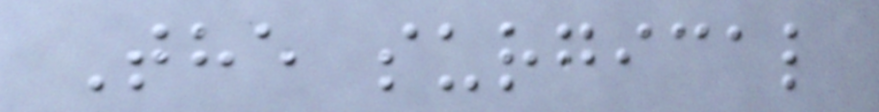The surgical
